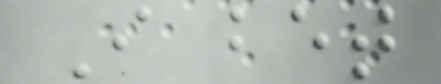I bet
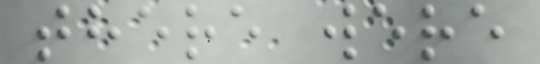there were
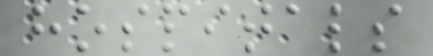hospitals
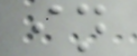in
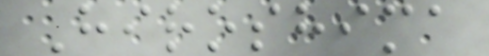Hiroshima
